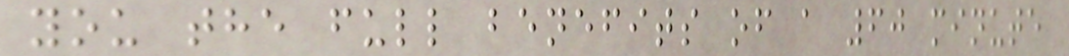you the full benefits of a 60 minute
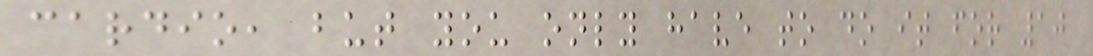cardio, but you only have to do it for 10
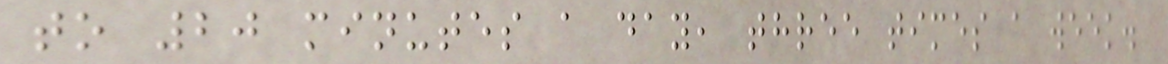to 20 minutes a day, three times a week.
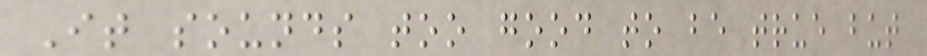It sounds too good to be true but
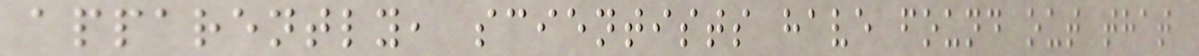apparently, scientists have found out that
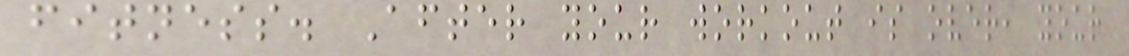fitness. After your workout is over, your
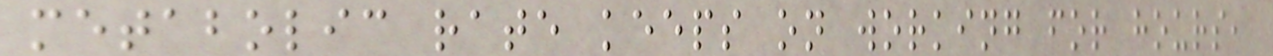metabolic rate keeps on working for hours,
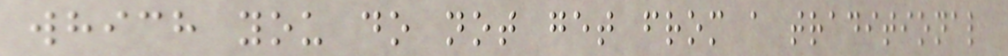which you do not get from a traditional
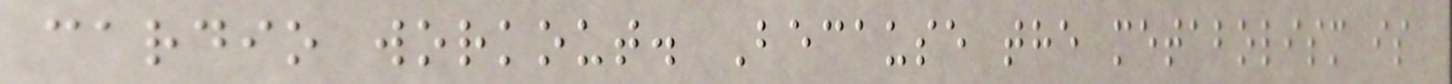cardio workout. Because the metabolism is
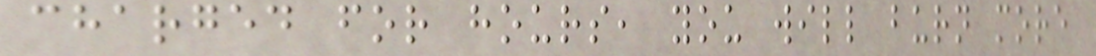charged for hours, you will burn more
